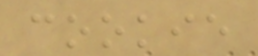cookie
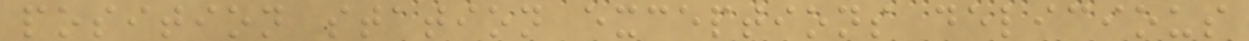position station exceptions delicious
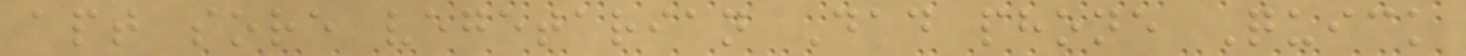apt sore vegetarian Dad phone Quick
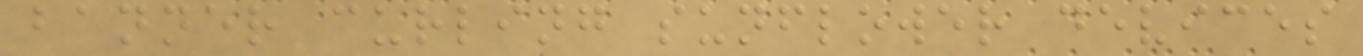banner curling sunflower devices
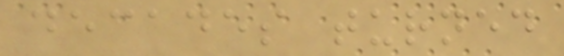decades turned
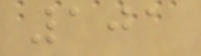101
